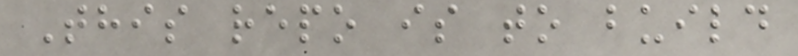This repo is to build
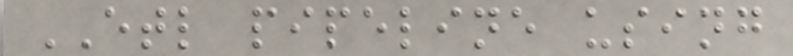ETL pipeline using
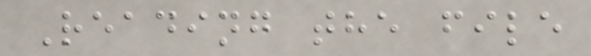Reading the file
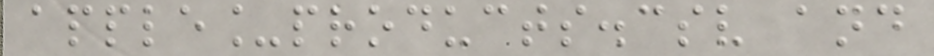apple_products.csv and
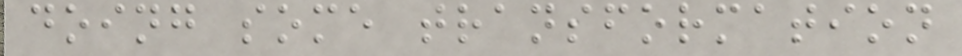doing some transformation
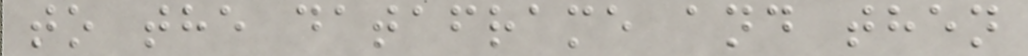to the dataframe and then
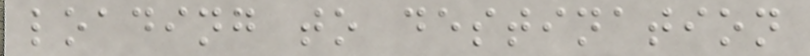loading to destination
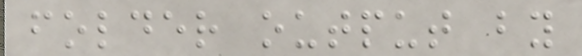folder output by
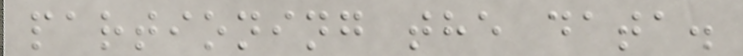partioning the data.
